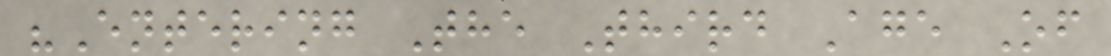"Entering The Third Age Of
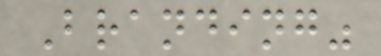Branding"
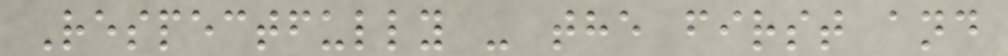Respectfully - the first and
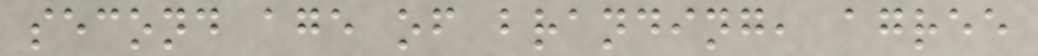second age of branding, agree
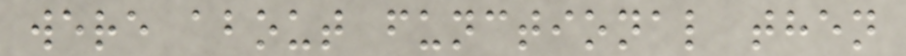were about functional then
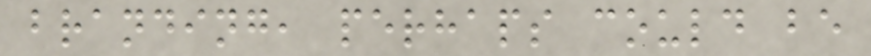branding, perhaps could be
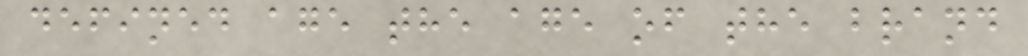defined age the age of the brand
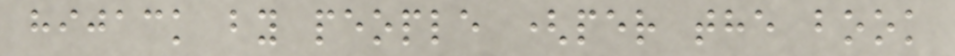hijack by people (per the book
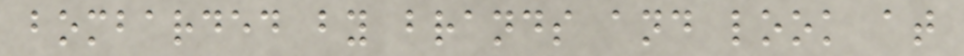bombarded by brands and look at
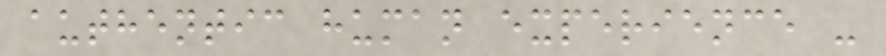authentic human experience -
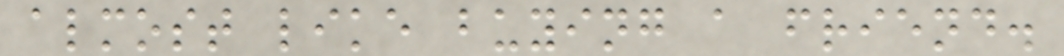almost like buying a friend.
